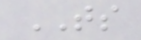TS
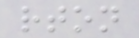rton
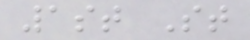1st St
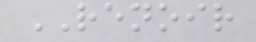RENOIR
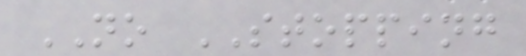NO STOPPING
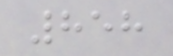858
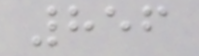856
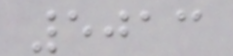5013
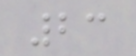23
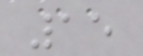15
